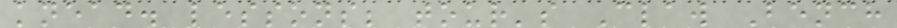knead. lessons; tour's Claw Bench
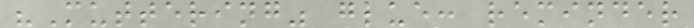"Muttering" glue: reminder
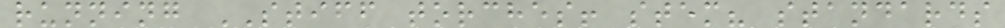running STIFF torches! stem? standards
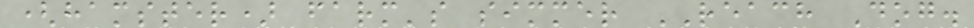(hamster) farm's simmer REACH Dog.
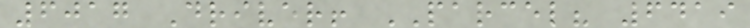6017 Driver! PARCEL? 6419
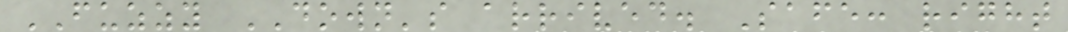FUZZY DOWN's arrived. Safe: right
